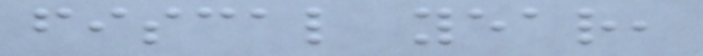fiscal year,
